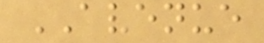AVENUE
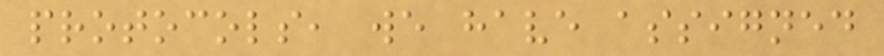protocols, we have assigned
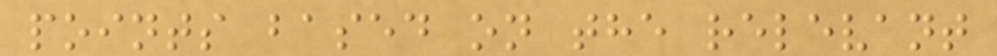points based on the relevant
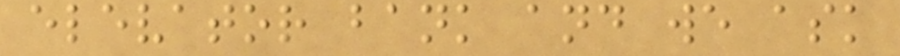elevator bank and we ask
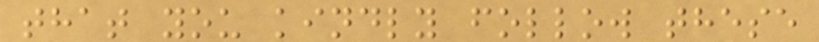that you kindly follow these
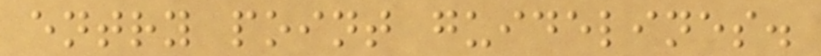entry point guidelines.
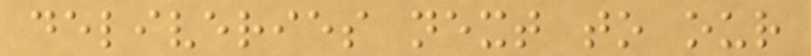deliveries next to our
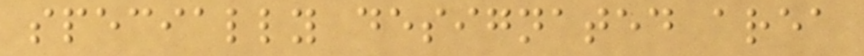specially designated area
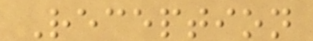Reception
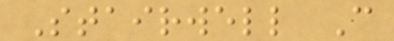Stairwell C
